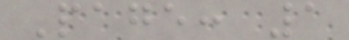Page: 1
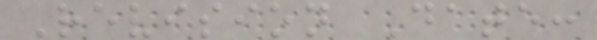Revision Date:
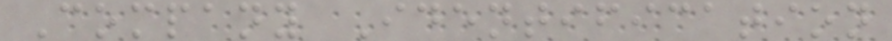Company Identification
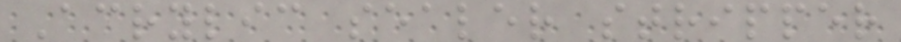Acrylic sealer stripper
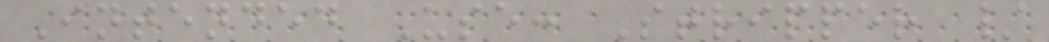Intended Use: Stripper /
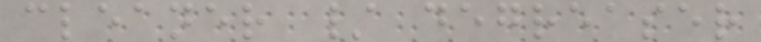cleaner / degreaser
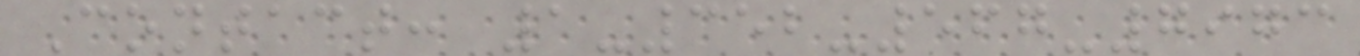Contact: 1-352-567-7973
